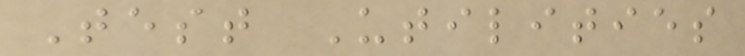Test Utilities
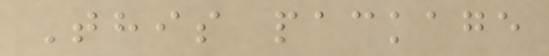This package
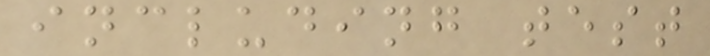including test
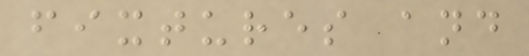fixtures and
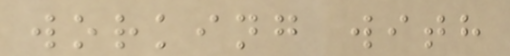working with
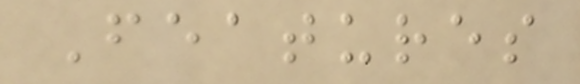Features
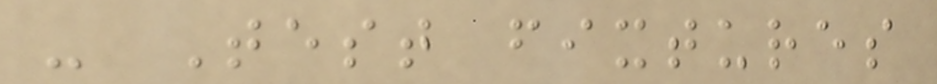- Test fixtures
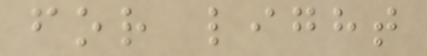for light
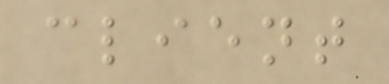client
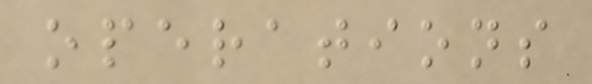operations
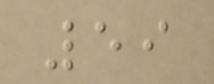59
